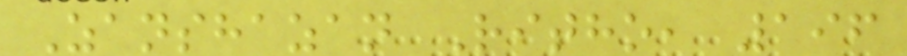Zanshazan Ritho, 196
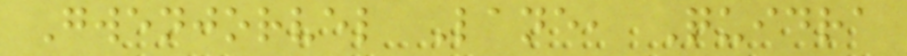Gwenjorvel Lane, Quidra
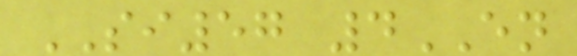SI57 4EN
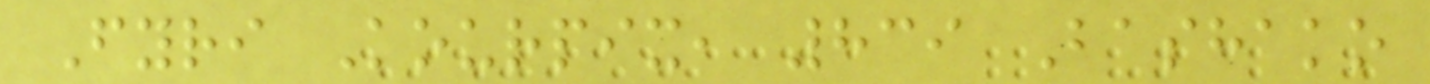Fyri Kourpix, 839 Bashako
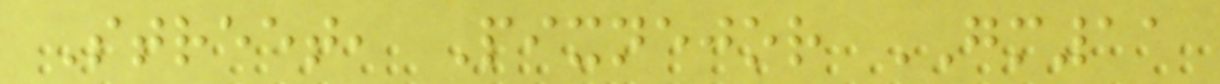Street, Pixnejor GM11
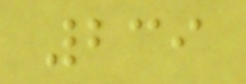239
